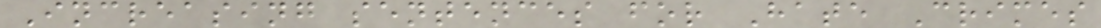Increasing sentences for Hate Crimes
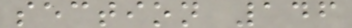section 146
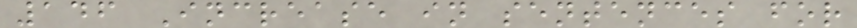146 Increase in sentences for
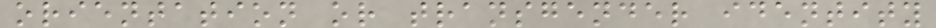orientation or transgender identity
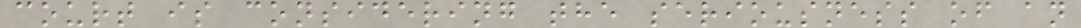court is considering the seriousness of an
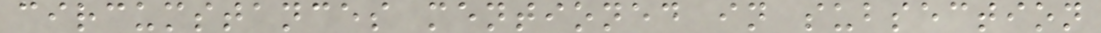circumstances mentioned in subsection
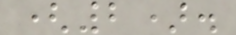(2).
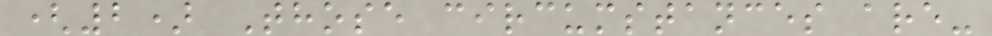(2) Those circumstances are-
